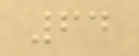64
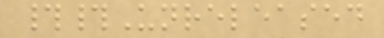##Unreleased
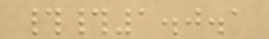##1.0.1
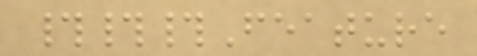###Feature
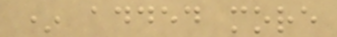* added more
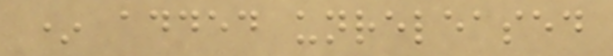* added unreleased
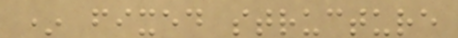* fixed structure
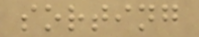sorting
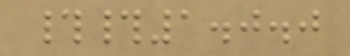##1.0.0
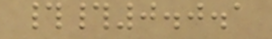##0.0.1
